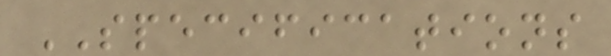SPECIFICATIONS
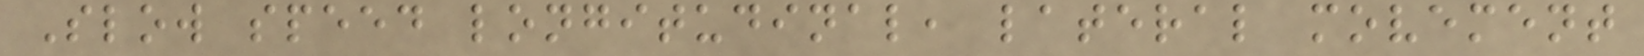Slow speed longitudinal, lateral movement
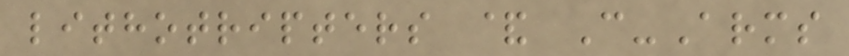lithotripters & C-Arms
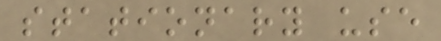stationary use
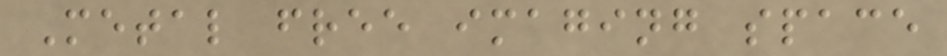Metal free imaging space
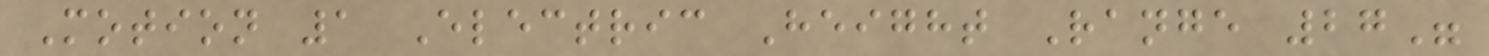Motion 1 Electric Height Range 27"
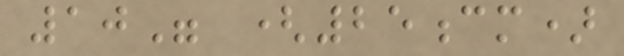10" (25cm)
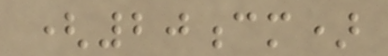(20cm)
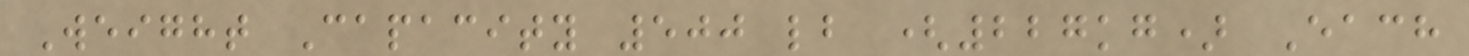Weight Capacity 500 lb (227kg) Each
